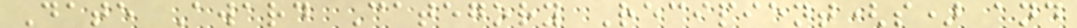Date Award Category Recipient(s) and
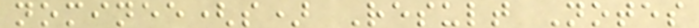nominee(s) Result Notes
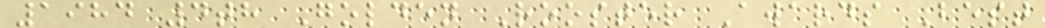1984 4th Golden Rooster Awards Best
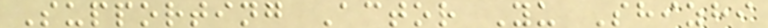Supporting Actor Yu Shizhi
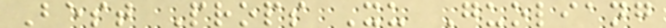Best Props Xu Guoliang
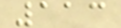113
